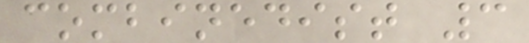combinedist 3
